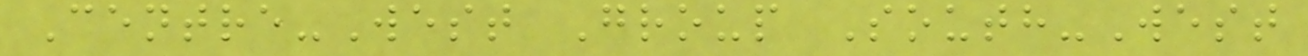Centre-West Group South-West
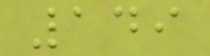149
